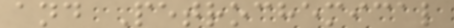and Petrochemical
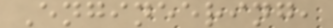Engineering,
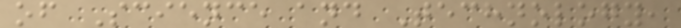of Science and Technology,
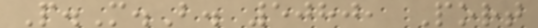P.M.B. 5080, Port
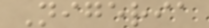Nigeria
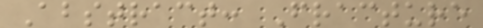Abstract: Fracture
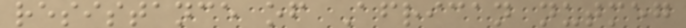resistance of African nutmeg
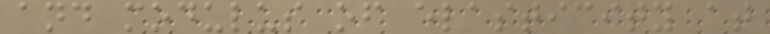and modulus of elasticity at
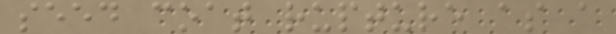seed coat rupture as a
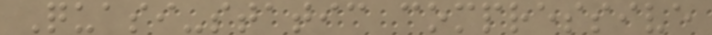Quasi-static compressive
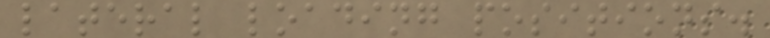lateral loading positions.
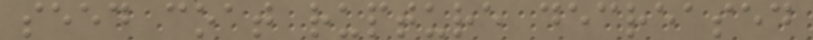seed coat rupture decreased
